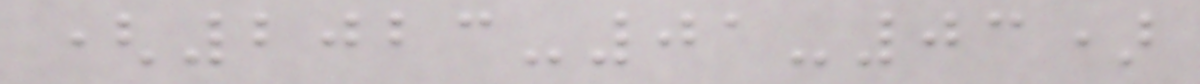(2023-01-03)
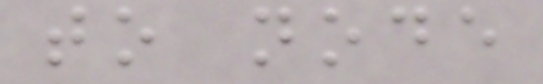to node
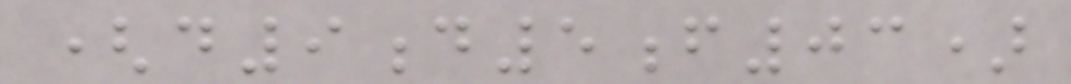(d9d5f03)
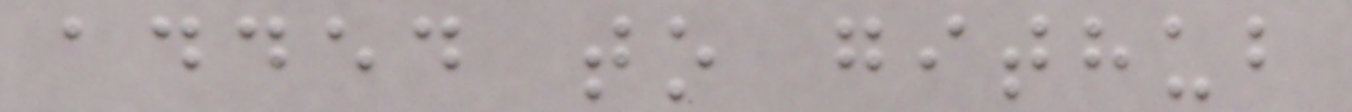added to github
